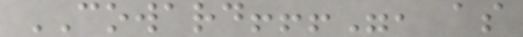COWARD!!!", as
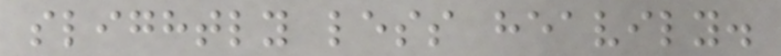slightly less heavily.
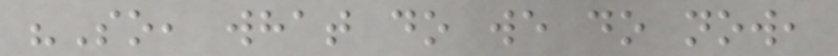"So, what do we do now,
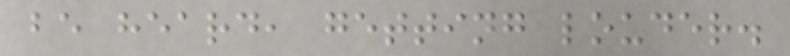be heard, getting louder.
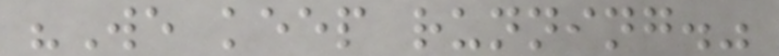"We keep running."
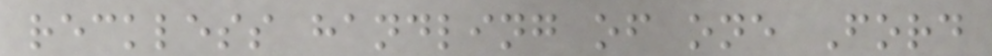reckless handling of one Ford
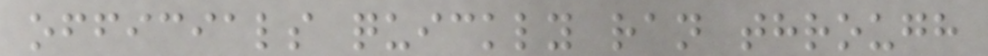officials quickly ran through
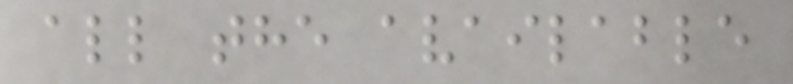all the available
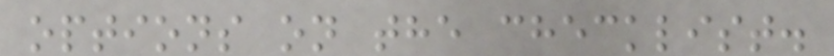options on the checklist.
